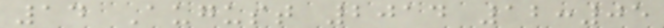14 August 2014 12:05
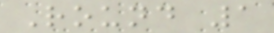Round 1
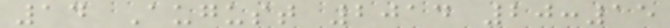14 August 2014 20:15
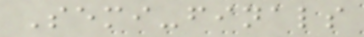Semi-finals
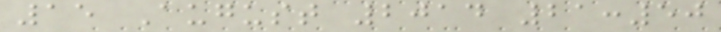15 August 2014 21:50
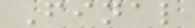Final
